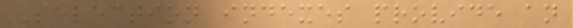Selection indexes provide an
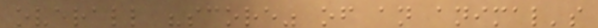overall "score" of an animal's
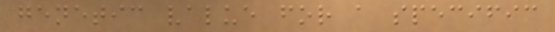genetic value for a specific
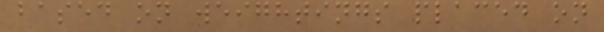based on weightings placed on
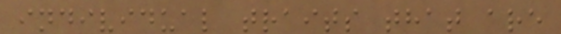individual traits that are
